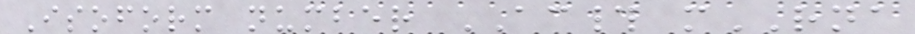Isoform number AC# mRNA
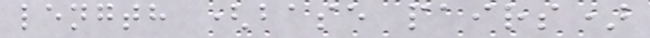length (base pairs)
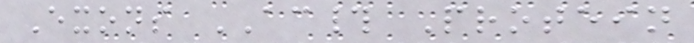Exons AC# Protein
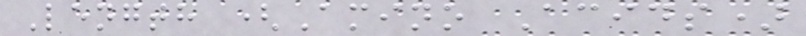Length (Amino Acids)
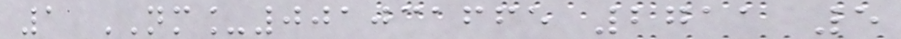1 NM_001031665 2711 5
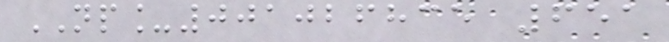NP_001026835 651
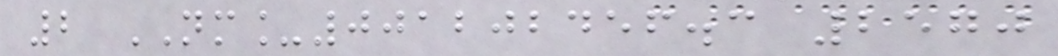2 NM_001202456.3 2570
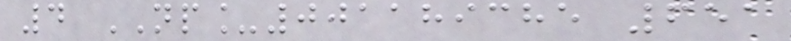4 NP_001189385 651
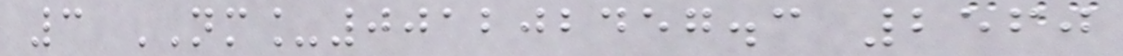3 NM_001202457.3 2560
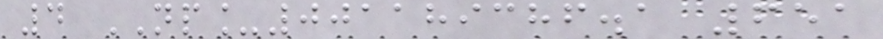4 NP_001189386.1 651
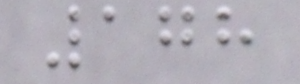178
